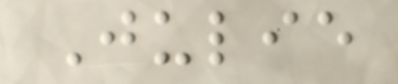Julie
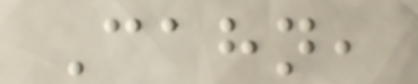Cahn,
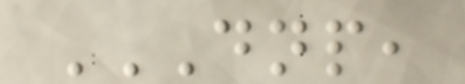DNP,
